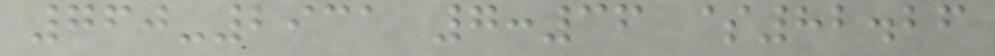760-2931 7:36 $82.26
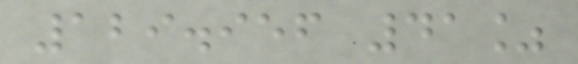129.956 41%
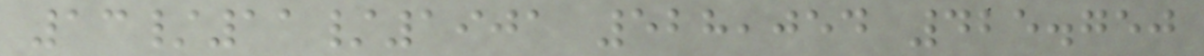13/11/1901 528,054 425.750
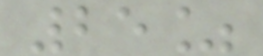25%
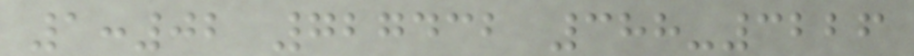1:02 727432 388-3226
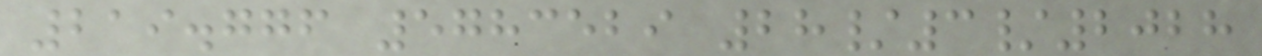219.776 5783529 28/3/2028
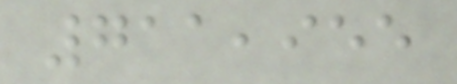711,955
